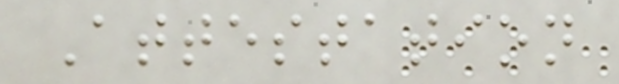Attestation
